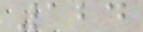124
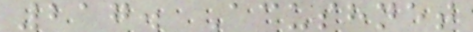217. Acushnet
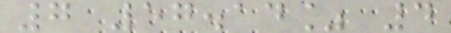7 57.14% 4
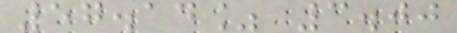57.14% 3.00
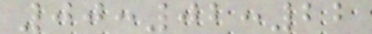00:02:22
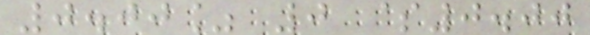0.00% 0 $0.00
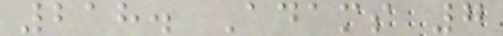218. Adams 7
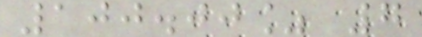100.00% 7
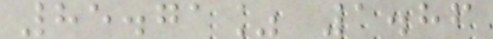85.71% 1.86
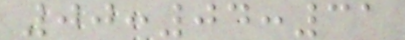00:04:31
